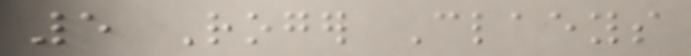5 Roger Claeys
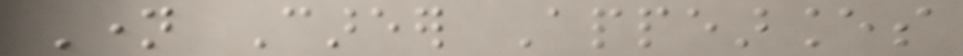Name Career Appearances
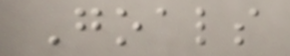Goals
